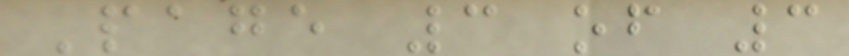Page 3 of 3
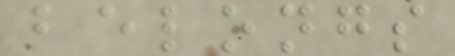belongs
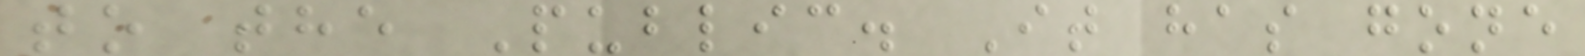to the Public. It has gone
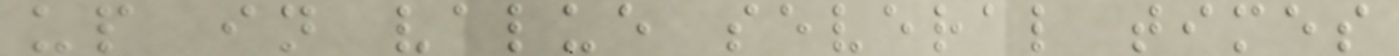up in value several times
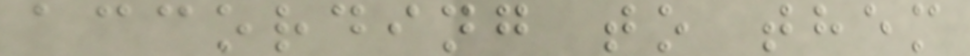according to them
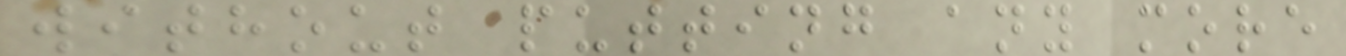without putting any more
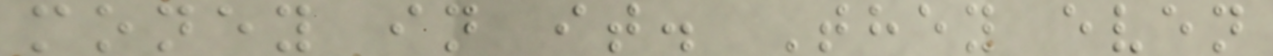money in it. They even
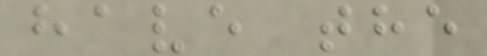have the
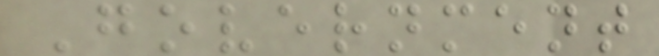Government
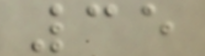35
